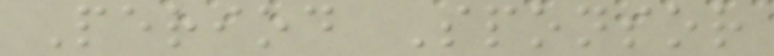Period Sponsor
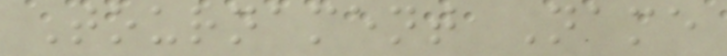Tournament Name
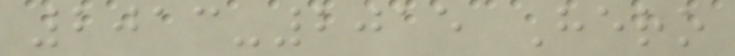2013-2015 Hero
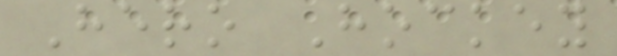Hero Hockey
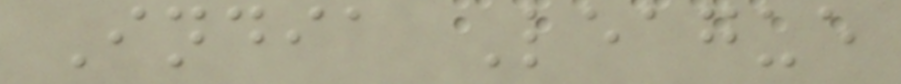India League
